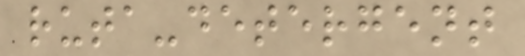ruta-detergent
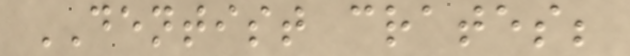DENTIST crates;
